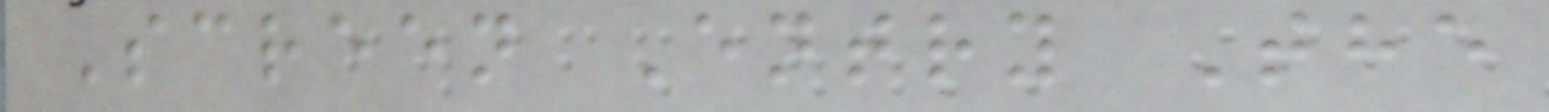Screen Entry The
